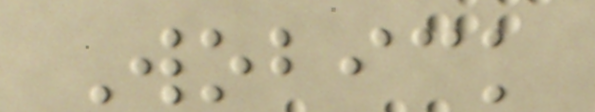Wobick
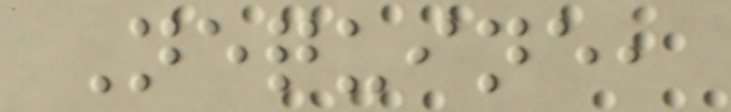Nequine,
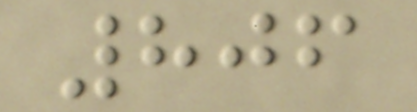806
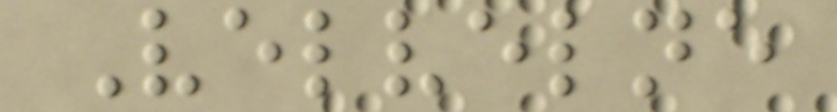Velvelne
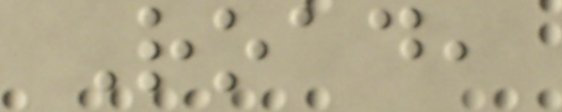Road,
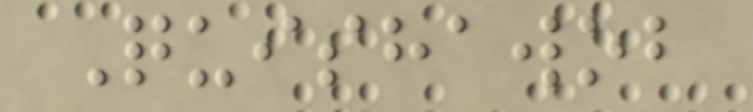Quishawob
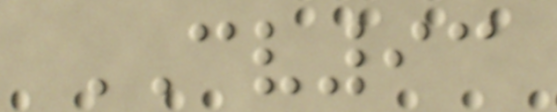CV93
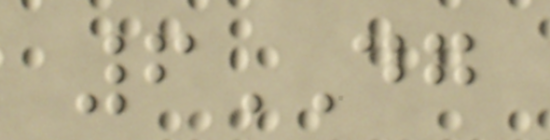6DG
